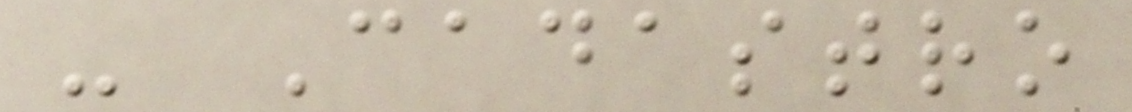- Cadastro
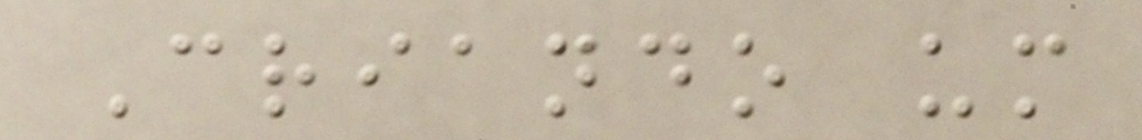Criando um
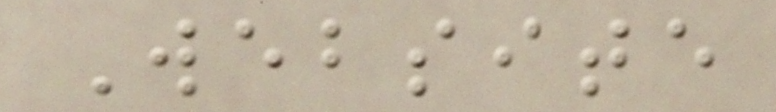Website
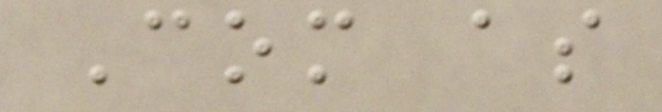Com as
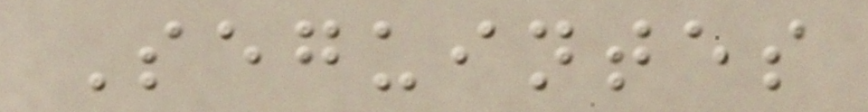Seguintes
